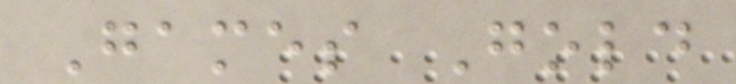Games Gold
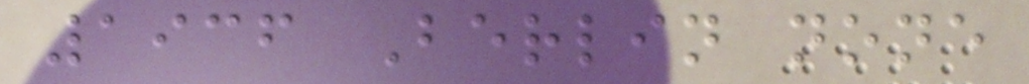1936 Berlin none
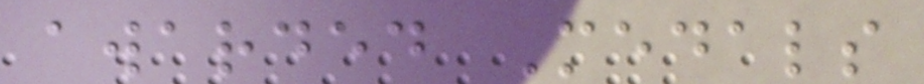awarded Medals
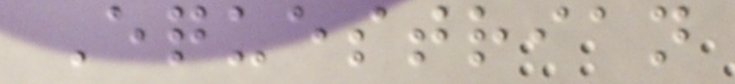Equestrian
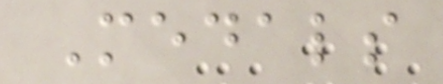Medals
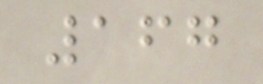167
